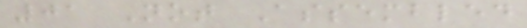01 Not Assembled
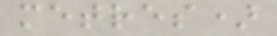metres)
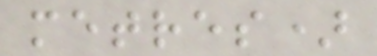metres)
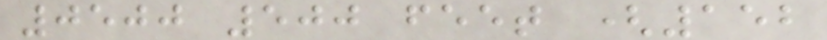0500 500 feet (152
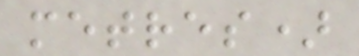metres)
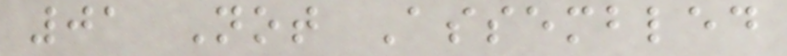01 Not Assembled
